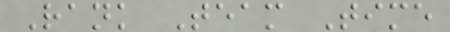Rank Team Time
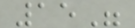15"
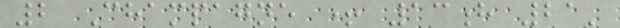2 Champagne + 13h 21'
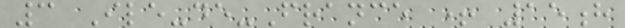3 Ile-de-France + 15h
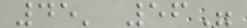45' 56"
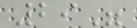29"
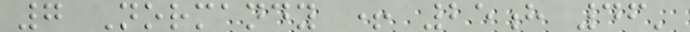7 Normandy + 25h 46'
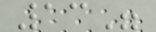13"
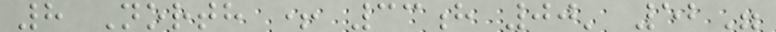8 North + 33h 00' 52"
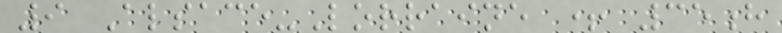9 Alsace-Lorraine + 35h
